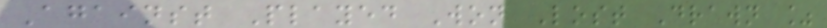Against Played Won Lost Drawn %
